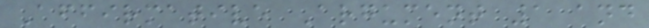Affirmative Argument 1 and
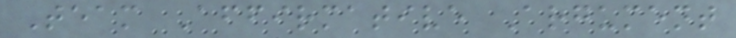Team Affirmative Argument
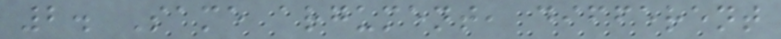2. Same argument, different
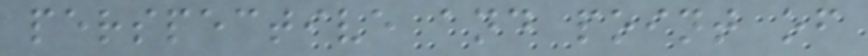perspective and point of
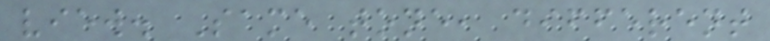view. Same tone, different
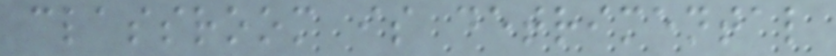classroom is detrimental
